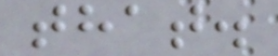that.
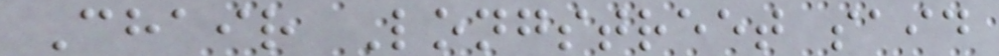Chair Longstreet said
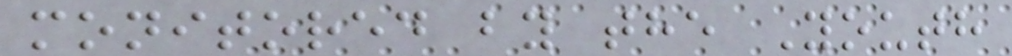monitored by the Youth
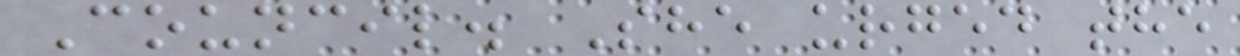Council. She urged the
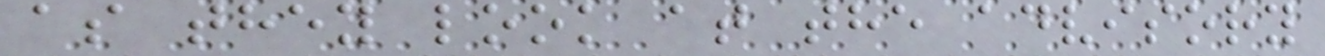as they look at the advisory
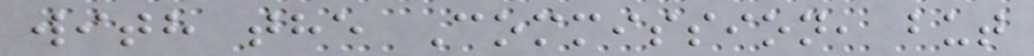with the Commission, but
